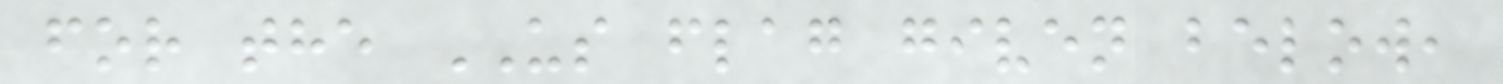for the US flag given below,
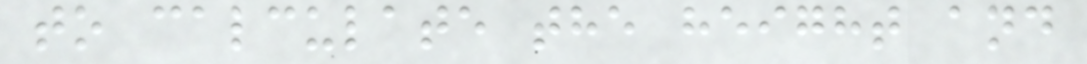to calculate the height and
